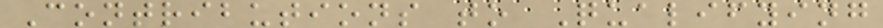Contributions to Qualifying
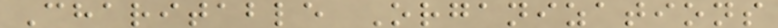Charitable Organizations
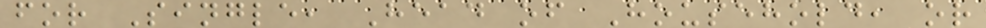for Single, Head of Household, or
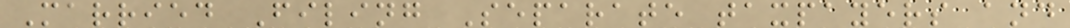Married Filing Separate taxpayers and
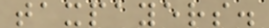taxpayers.
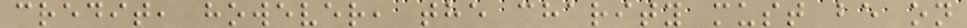credit, however, the charity must be on
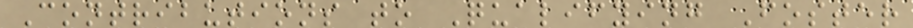Contributions to Qualifying Foster
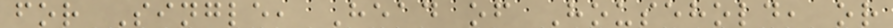for Single, Head of Household, or
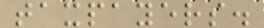taxpayers.
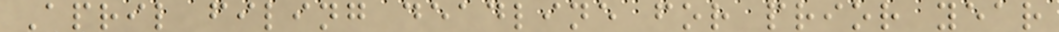April filing deadline for prior year
